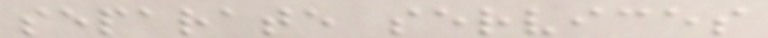separate services
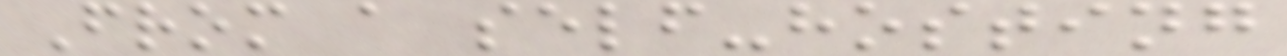From a self-hosting
